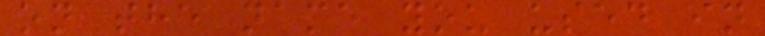on the name you used in
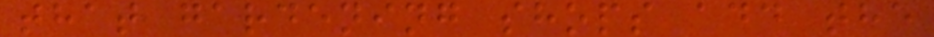that gardening shops add the
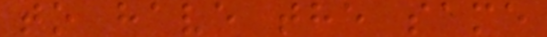to have the same
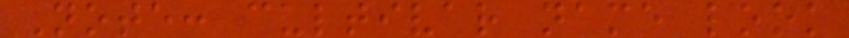Note: cultivar name look
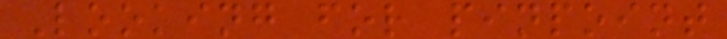Looking for pinpoint
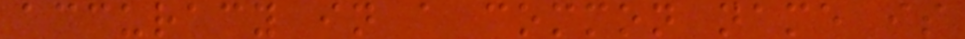accuracy in a common name is
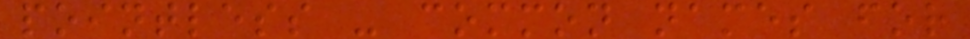pointless - common names for
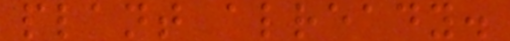plant already.
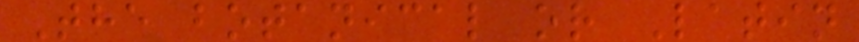The botanical or Latin
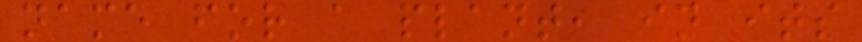name for a plant, in its
